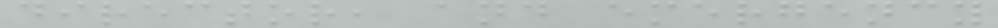director, and emergency
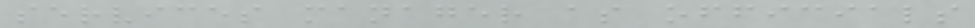services manager as officials
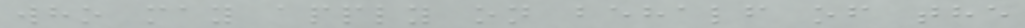who may apply on behalf of the
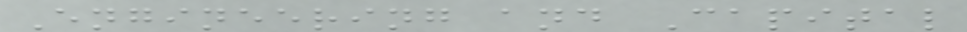Engineering and Capital
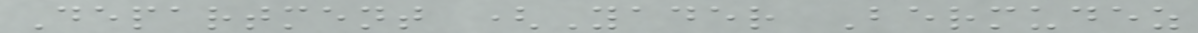Department (Yader Bermudez
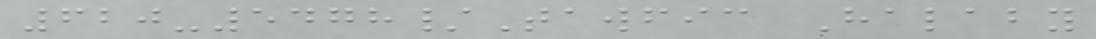620-5478/Tawfic Halaby
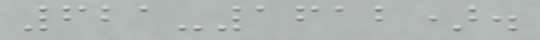621-1612).
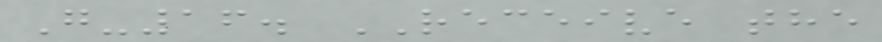G-16. RECEIVE the
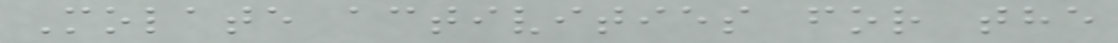Molate activities for the
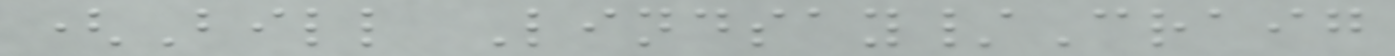(Bill Lindsay/Craig
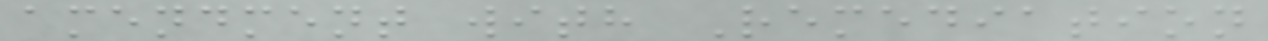amendment with Remediation
